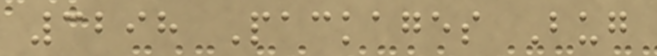3298 Packages Bug
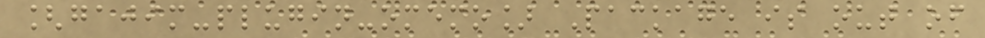[gajim-plugin-omemo] Package is out of
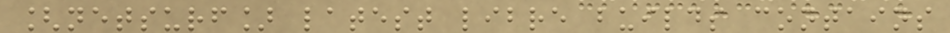[netsurf] latest libre builds contains
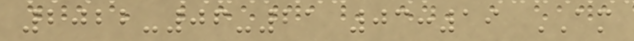2022-06-21 03:19 AM
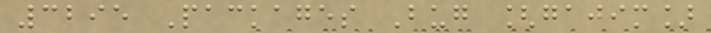3295 Packages Bug [gajim]
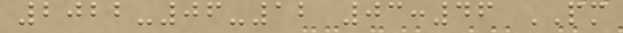2022-06-12 03:46 PM
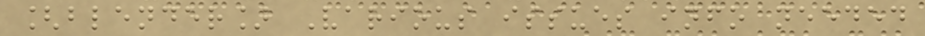[blender] Various issues info needed
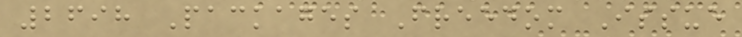2698 Packages Freedom Issue
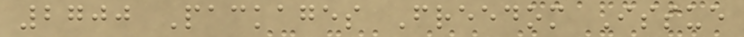2700 Packages Freedom Issue
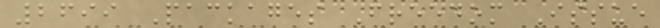2699 Packages Freedom Issue
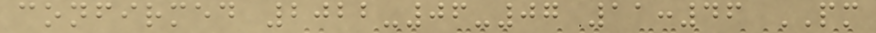confirmed 2022-06-07 11:46 PM
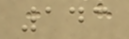143
